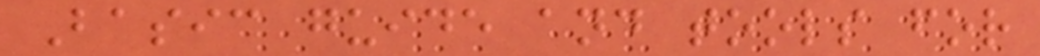Basic guide and tools for
